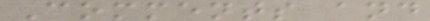Comments and
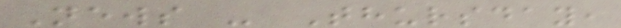News - Thursday,
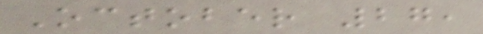October 27,
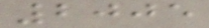2005
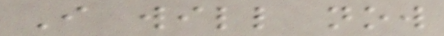I will now
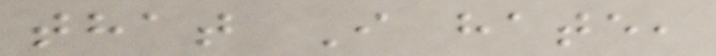that I hate,
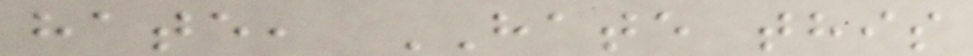hate, HATE this
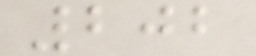202
